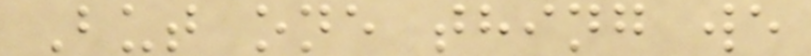But one thing we
